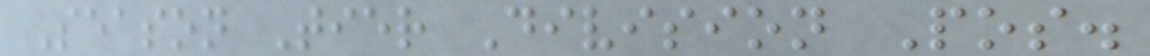Season Tier Division Pos.
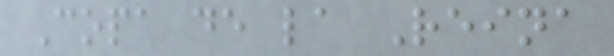Copa de la Reina
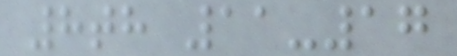8th 11-17
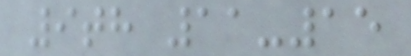9th 11-15
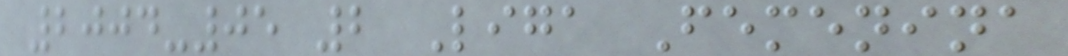2004-05 2 Liga Femenina
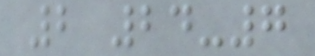2 24-7
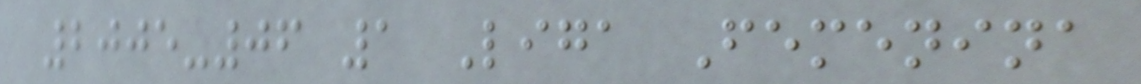2005-06 1 Liga Femenina
